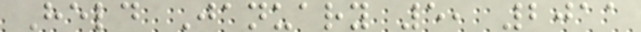Held January 5, 2011
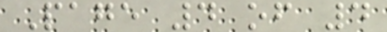Page 4 of 4
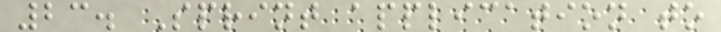23. Sprint application to
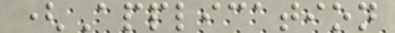(Application
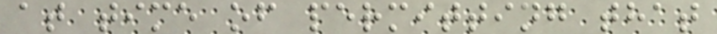at time of permitting that
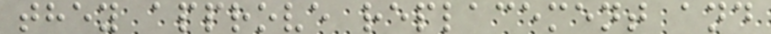they approve replacement and
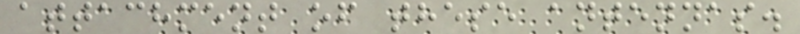attachment of these antennas.
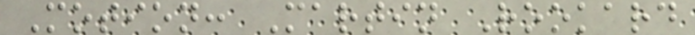Motion: Martin Rookard
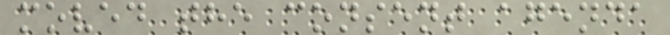moved the consent agenda
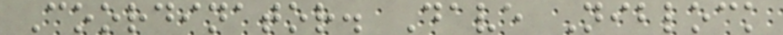Coordinator. Dave Niblock
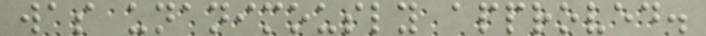was unanimously approved.
